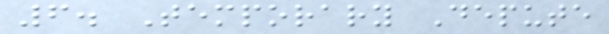6. Temporary Depute
